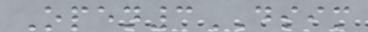Open3DSIM
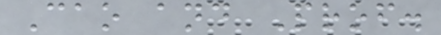Cao and Prof.
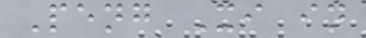Peng Xi in
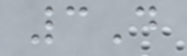3D
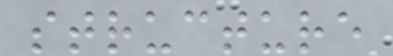structure
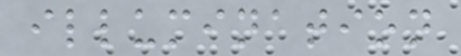illumination
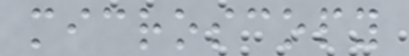microscopy
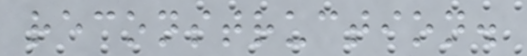reconstruction.
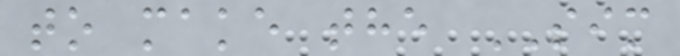to make the SIM
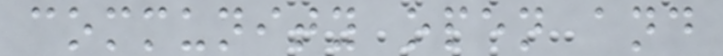community open and
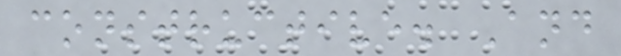constructive. And
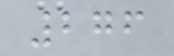276
